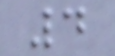4
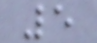5
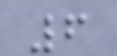6
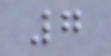7
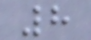8
